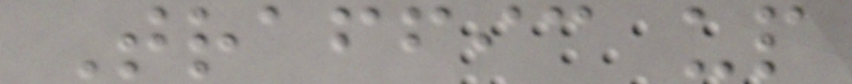Traffic up
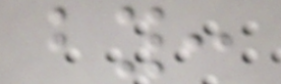by:
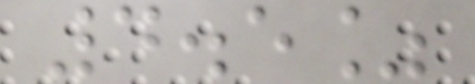4.5%
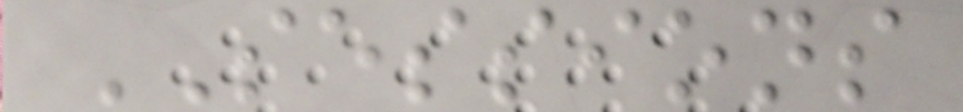SESSIONS
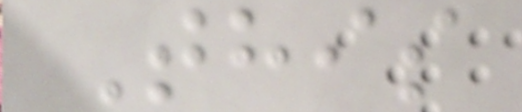This
